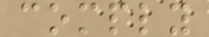comply
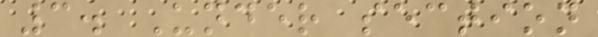3. Under section
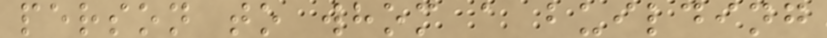person to whom a building
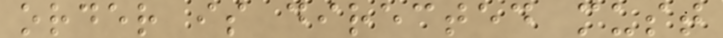order is directed must
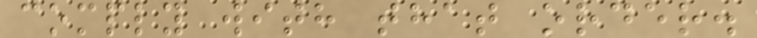comply with that order.
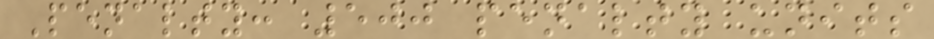Penalty: 500 penalty units
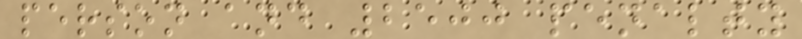person and 2500 penalty
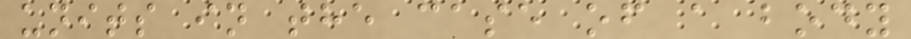units in the case of a body
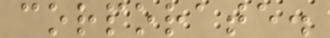corporate.
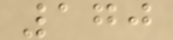170
